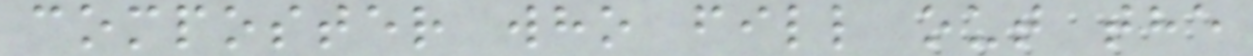composter who fill out the
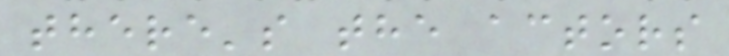there's the actors
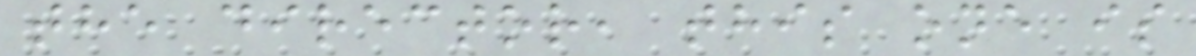the director, this one is
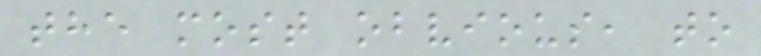the most obvious, to
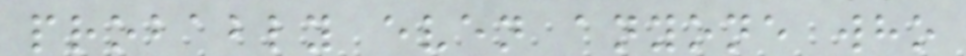probably even anyone who
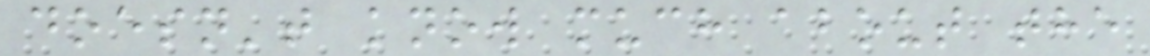doesn't know much about the
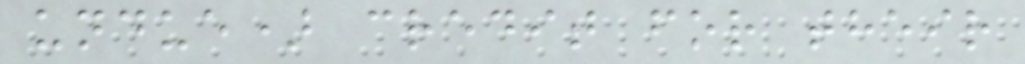undue) credit for their
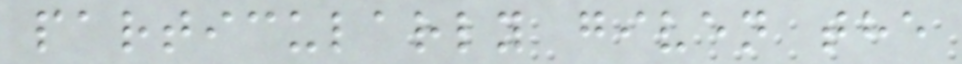particularly given the
